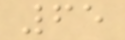65
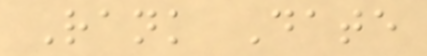Rank Date
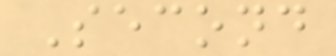Second
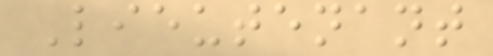Lieutenant
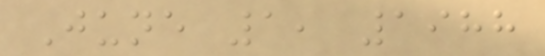June 1, 1988
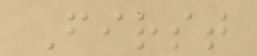First
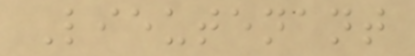Lieutenant
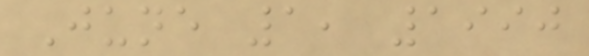June 1, 1990
